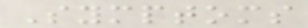Symptoms
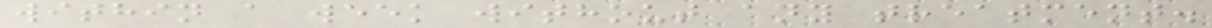within a week without any treatment.
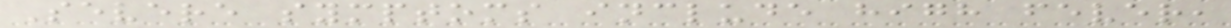Severe symptoms include high fever,
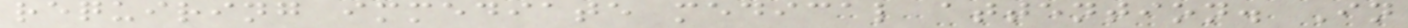requiring immediate medical attention. In
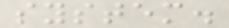system.
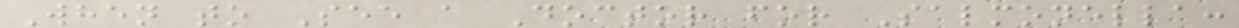When to See a Doctor for Salmonella:
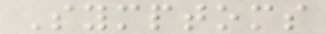Symptoms
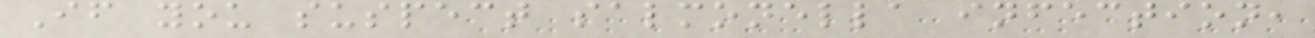If you suspect salmonella infection,
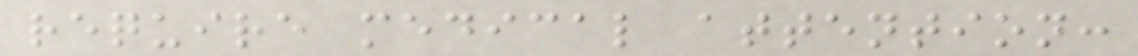require medical attention:
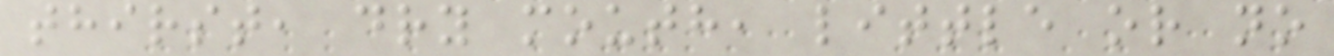thirst, dry mouth, little or no
